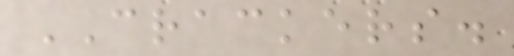CRACKERS.
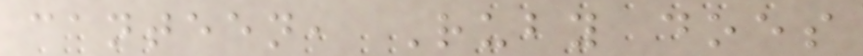canteen, Ruby does
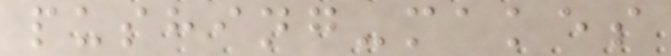pushing-makes
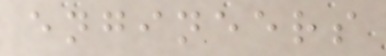engineers
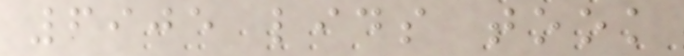6905 lids took
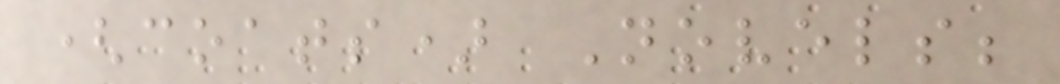(coats) Novels;
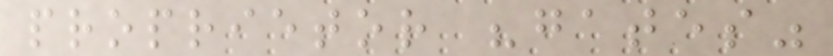proprietor "gates"
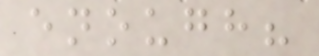enough?
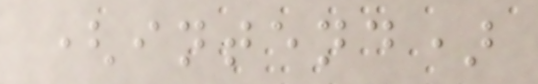(intend)
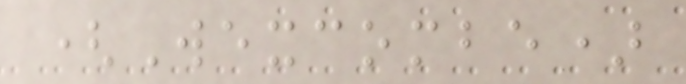(Wexcombe)
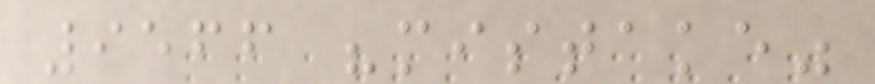9566 "mistake"
